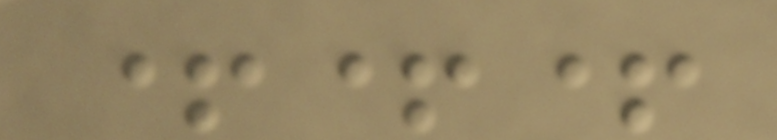+++
